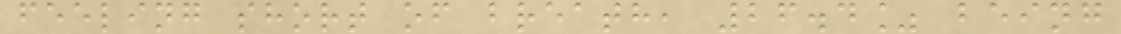feeling short of breath, 26.4% being
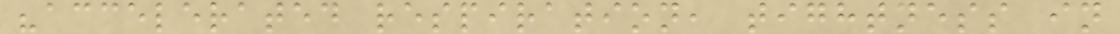"accelerated respiration, tightness in
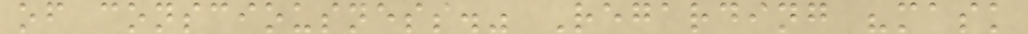of consciousness." Regarding "mask
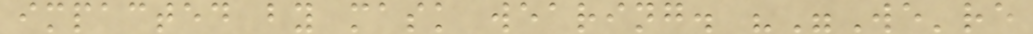impacted by mask wearing. ""We're
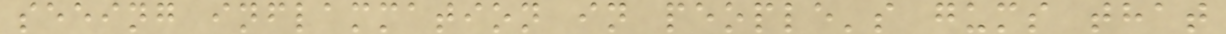seeing inflammation in people's gums that
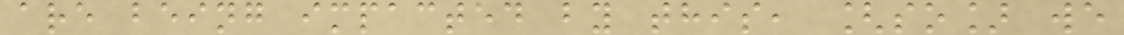are being impacted by this, [so] we
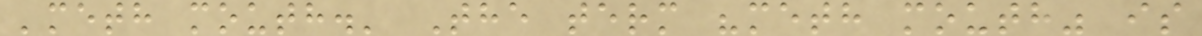'meth mouth.' The term "meth mouth" is
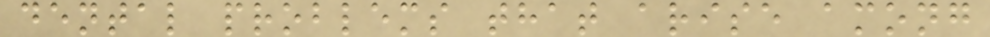dental problems that arise among
